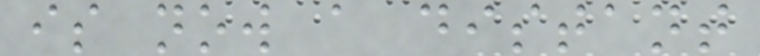is now a distant
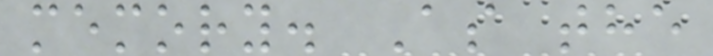memory. As the
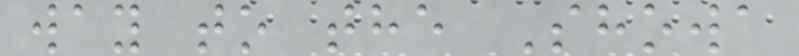way to the Showa
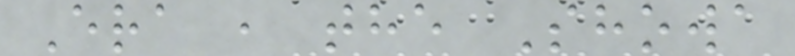Era , the Showa
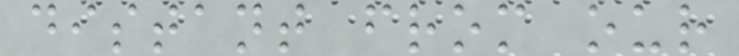distant from our
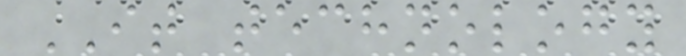IT technology
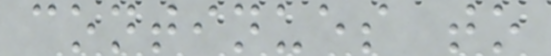continues to
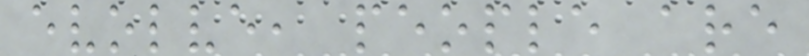evolve, people are
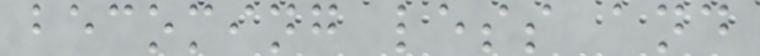becoming less and
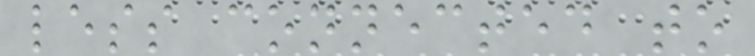less connected to
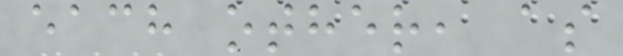each other, as
